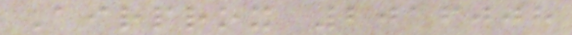Airprox 2016008
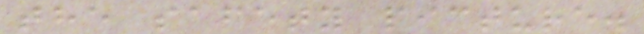the safety picture.
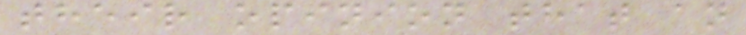their opinion that an
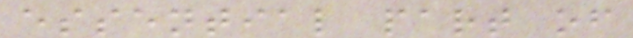essential part of
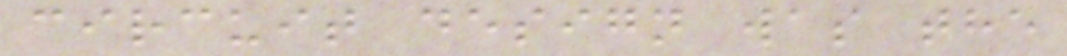circuit design was the
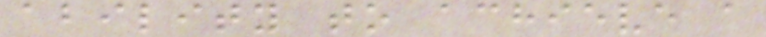ability to achieve a
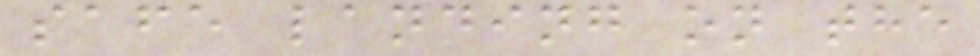safe landing on the
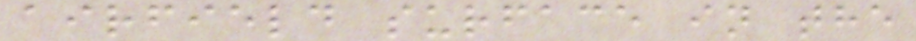airfield surface in the
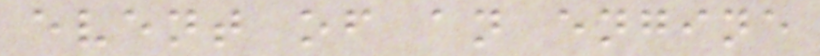event of an engine
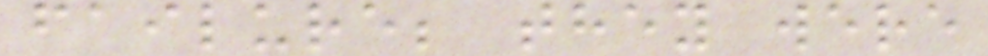failure; they were
